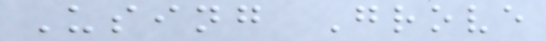Using Grove
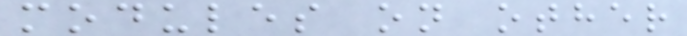modules on other
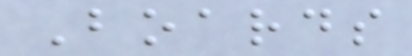Boards
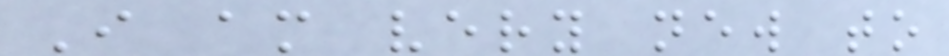I am very new to
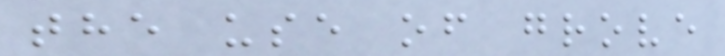the use of grove
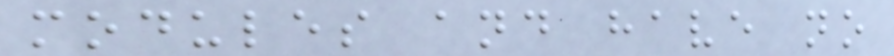modules and have no
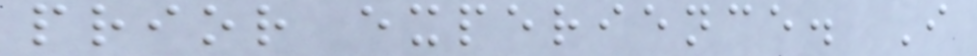prior experience. I
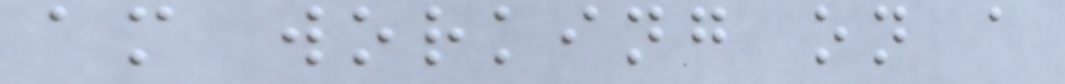am working on a
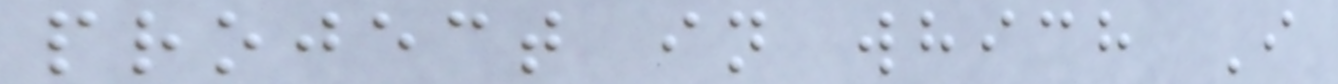project in which I
